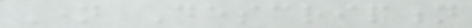Name Description
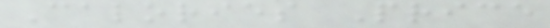Calories Price
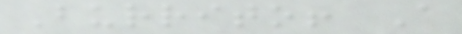Burrito! A
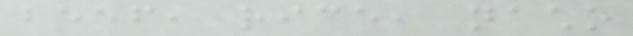beef, rice, nacho
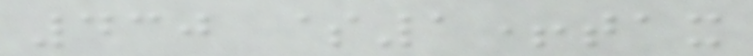430 $1+tax
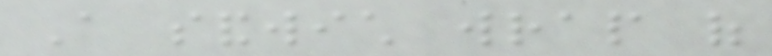A sandwich wrap of
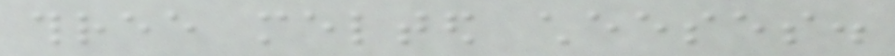three melted cheeses.
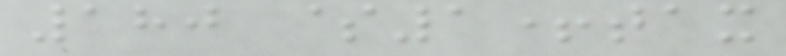180 $1+tax
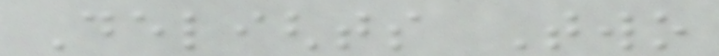Delights Two
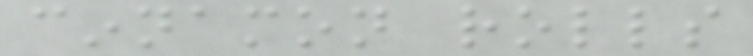cinnamon rolls
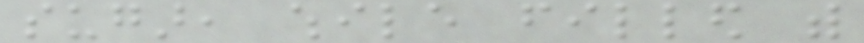sugar, while filled with
